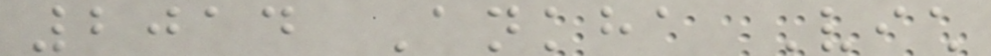2014 Ankha Vich
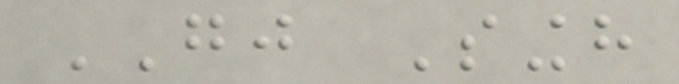GJ Singh
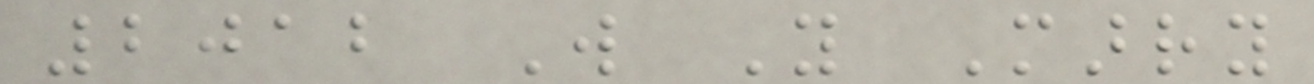2012 Will You Marry
